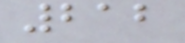212
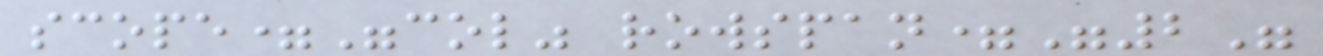scope="col" rowspan="2"
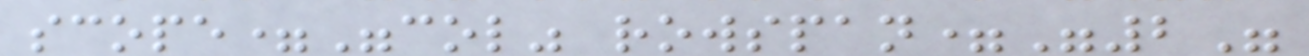scope="col" rowspan="2"
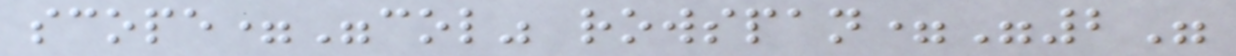scope="col" rowspan="2"
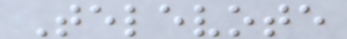Televote
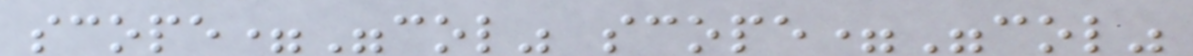scope="col" scope="col"
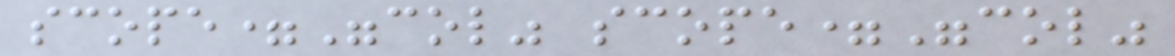scope="col" scope="col"
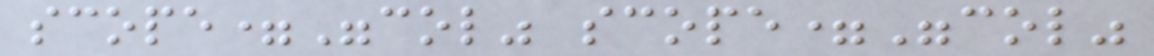scope="col" scope="col"
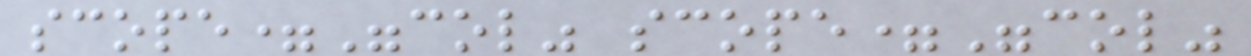scope="col" scope="col"
